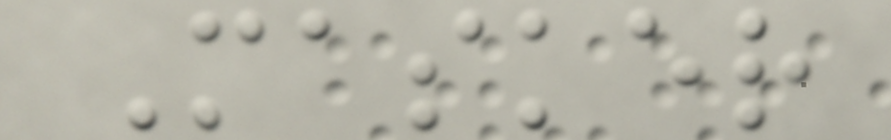Masker
